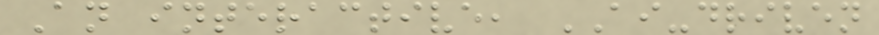An interactive, AI-driven
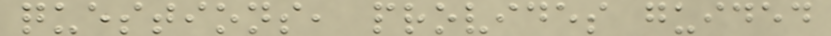questions, provides guided
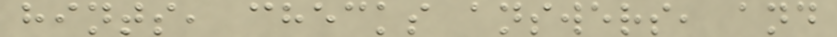hints, checks answers, and
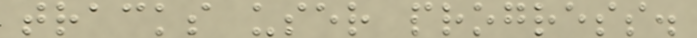tracks user progress.
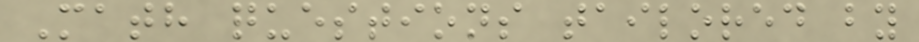Math questions tailored by
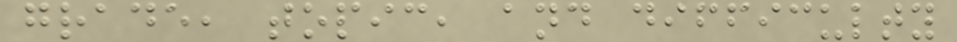grade, topic, and difficulty
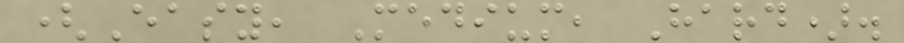(Easy, Medium, Hard).
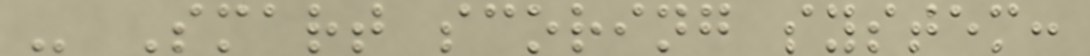- Smart scoring system:
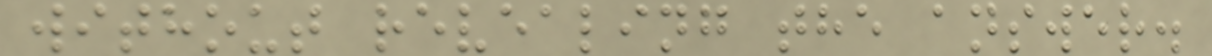without revealing the answer.
